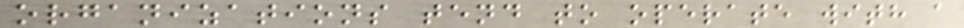organizations tend to operate with a
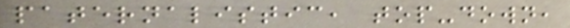paternalistic, top-down,
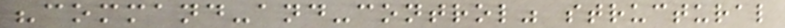"command-and-control" structural
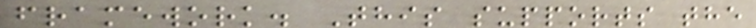framework. This supports the
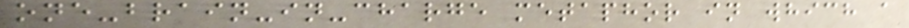one-brain-in-charge metaphor in which a
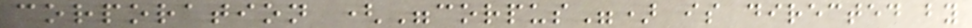corporation ("corpus") is directed by
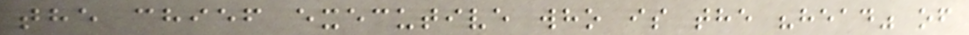the chief executive who is the "head" of
